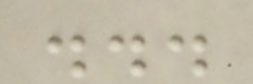...
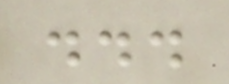...
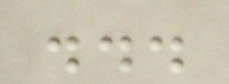...
